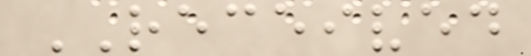RECEIVED
